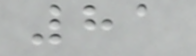81
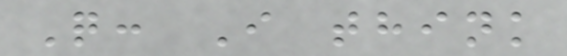Q: I think
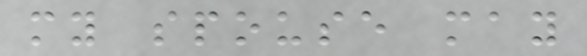my spouse may
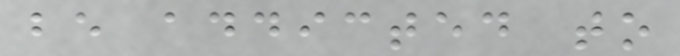be addicted to
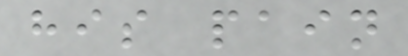his pain
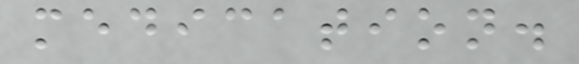medication.
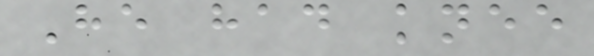He had knee
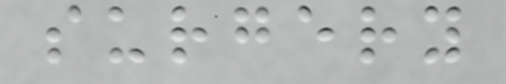surgery
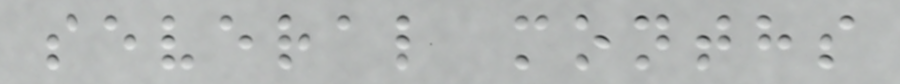several months
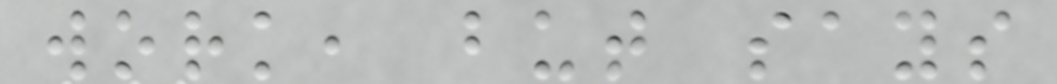work, but says
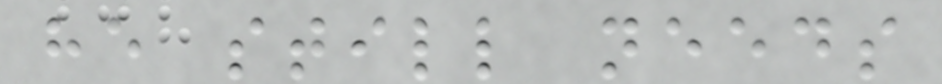he still needs
